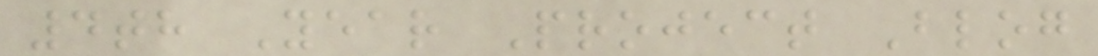4th Year Project Blog
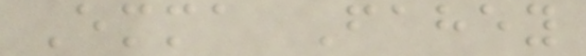Emma Fahey
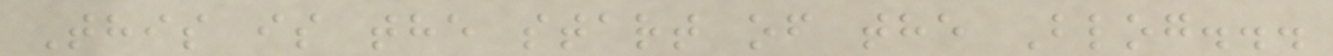This is the start of the Blog...
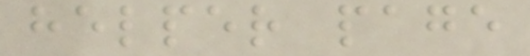helper page
